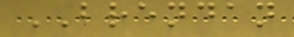BRENDAN
